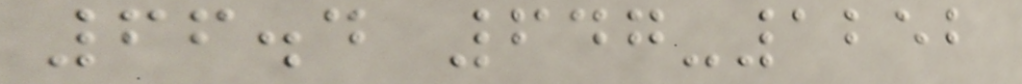66.4 647-1252
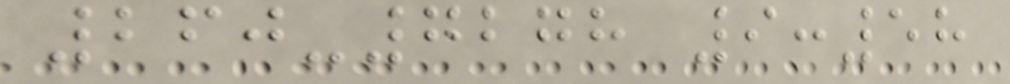260-7278 9:58
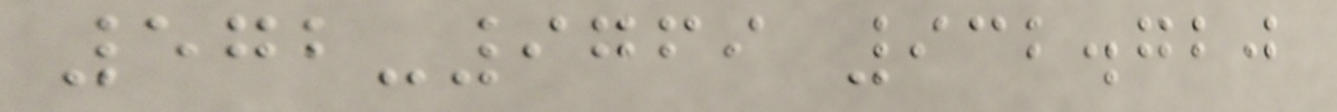572-9769 932.720
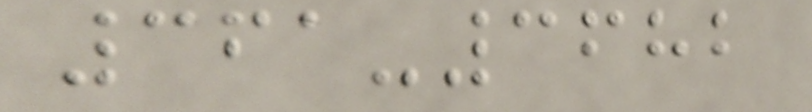361-3682
